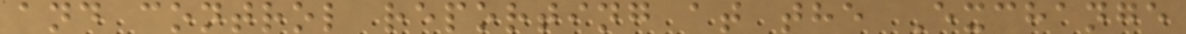and control reporting at the Exchange
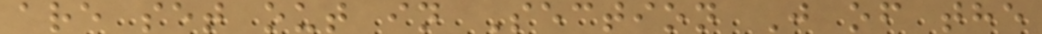are set out in Section J of the
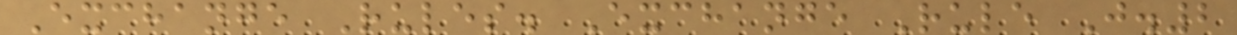Exchange Rules. Exchange Rule J.2
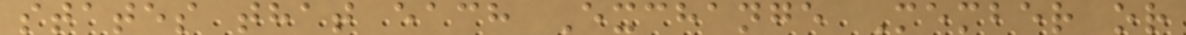states that each Exchange Member or
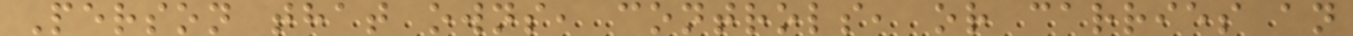Person that owns, controls, or carries an
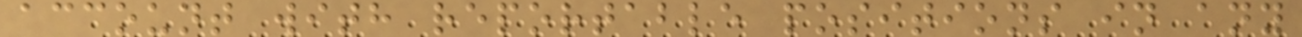account with reportable positions in any
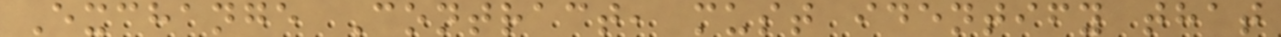Exchange Contract, must identify that
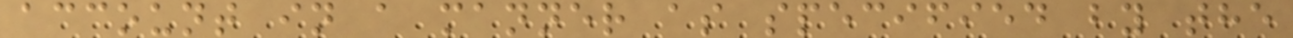account in a manner as specified by the
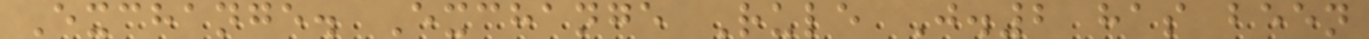Exchange. Exchange Rule J.2 has been
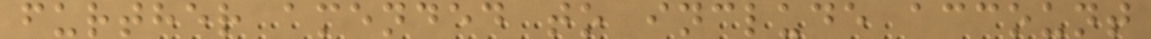further amended to include account
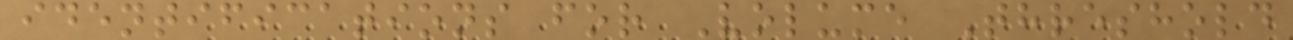identifications for Volume Threshold
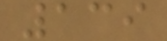139
